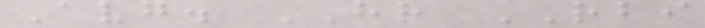Avg. HR RBI
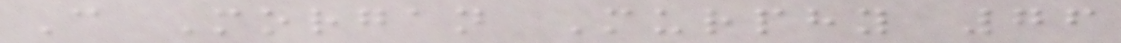C Morgan Murphy 76
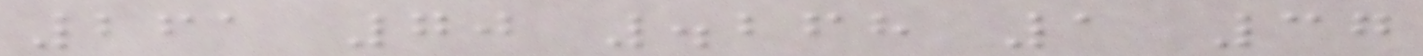261 70 .268 1 37
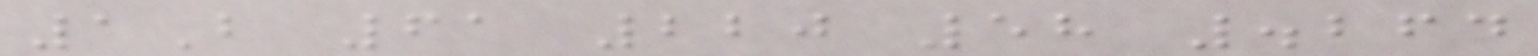1B 61 220 58 .264
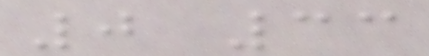0 33
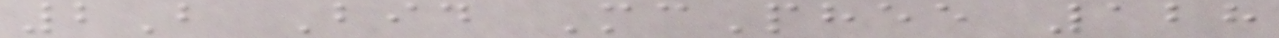2B Bid McPhee 128
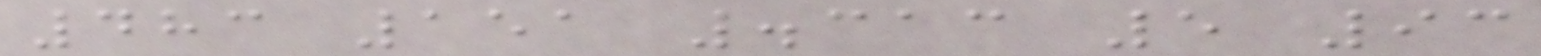483 151 .313 5 93
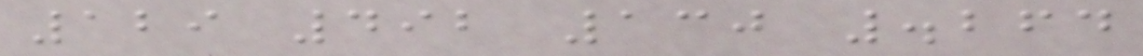129 492 130 .264
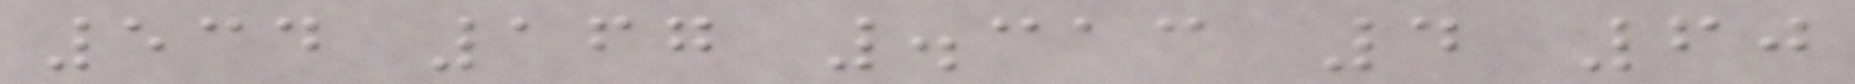534 167 .313 4 60
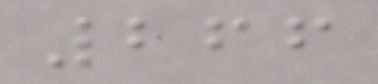266
